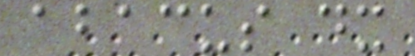abacus dx
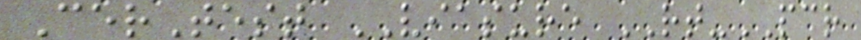CerTest VIASURE RT-PCR
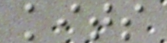kits
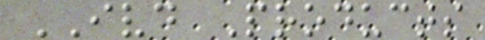IVD Products
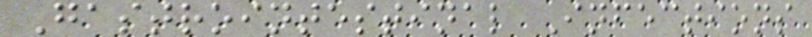Gastrointestinal Infections
